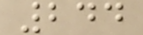244
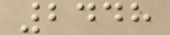2448
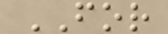FOR
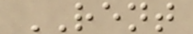RENT
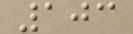103
